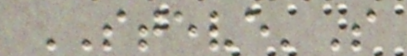STEVE'S
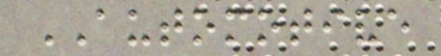AUTOMOTIVE
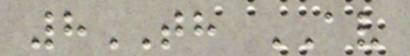8TH AV
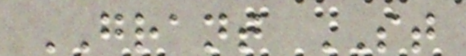GRANT ST
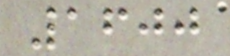1600
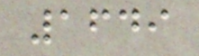1649
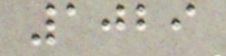1029
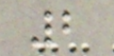2
